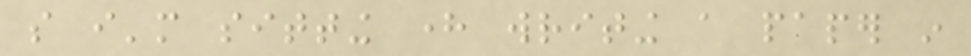so i'm sitting here writing a paper in
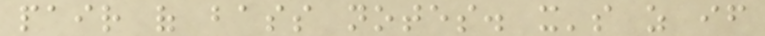pair of bass notes. it's as if
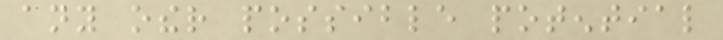any other possible potential
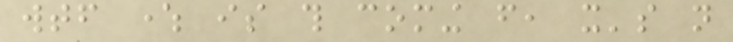wtf where is this coming from, it's not
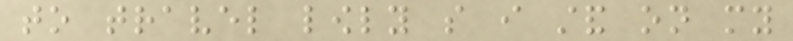to travel lowly so i stand on my
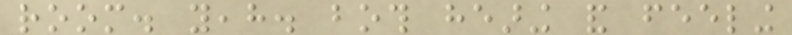room. yeah. both hearing and feeling
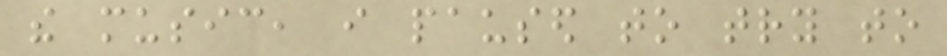the music, i paused to try to
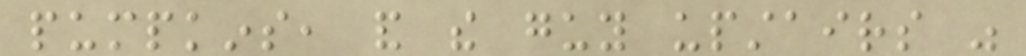pumpkins, and the guy upstairs was
